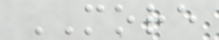MORE
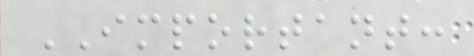IMPORTANT:
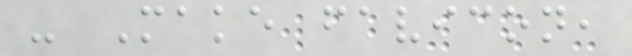- Make favicon,
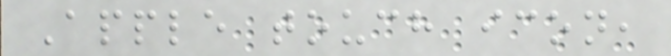Apple touch icon,
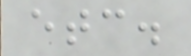etc.
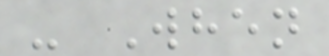- When
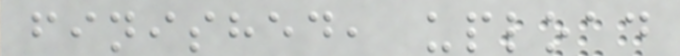finished, upload
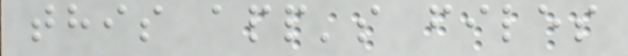this app's files
